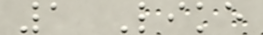1 Like
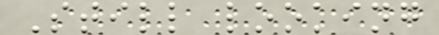Still looking
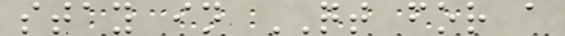stay in QT for a
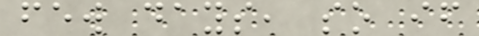few days, so if
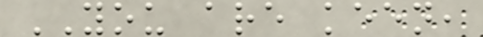YOU are keen,
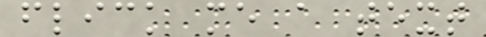flick me a text
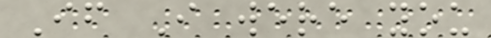If I were you
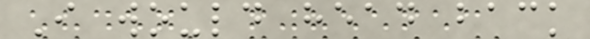I would head back
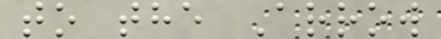to the Arrow
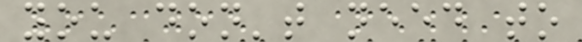you don't need to
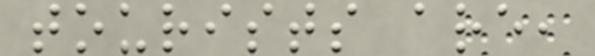tourists are,
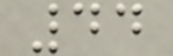44
